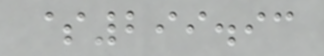$299.93
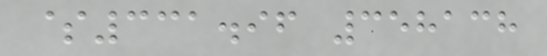$331.96 358138
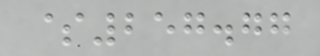$257.77
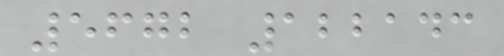5672 122143
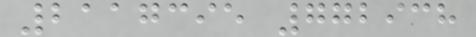2117395 772938
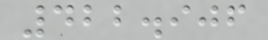422.906
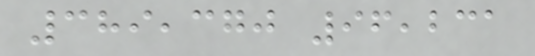389,370 96,231
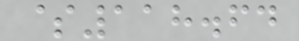$118.64
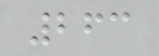263
